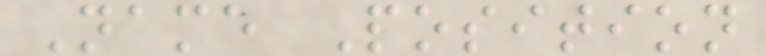Name Position
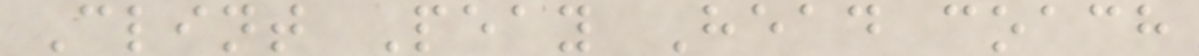Clint Peay Head coach
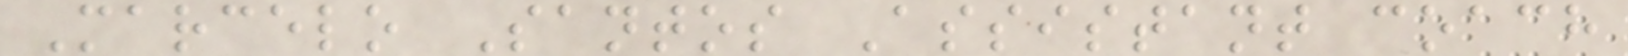Marcelo Santos Assistant coach
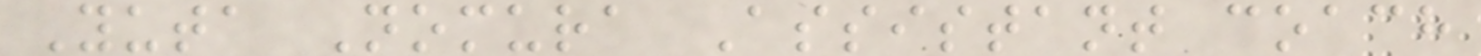Yuta Nomura Assistant coach
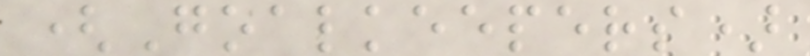(Goalkeepers)
